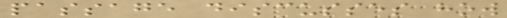passage discusses how
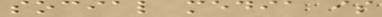social media is
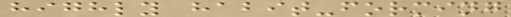highly habit-forming
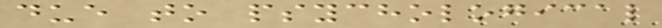due to psychological
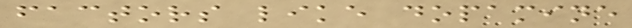factors like dopamine
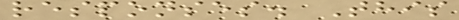responses. This
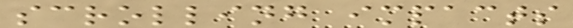scrolling impacts
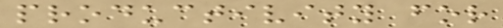productivity for
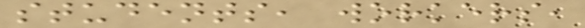students, workers,
